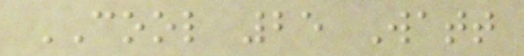COOL 25 Watt
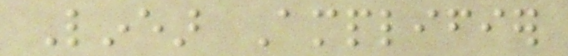Linear Amplifier
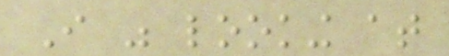I was looking at
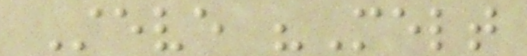Steve "Melt
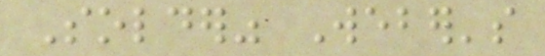Solder" Weber's
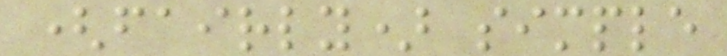(fairly) simple
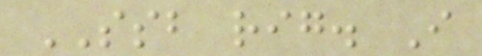SSB rig. I
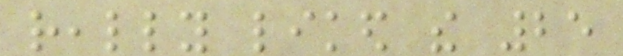really liked the 25
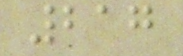217
